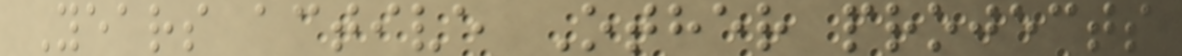Years active Other projects
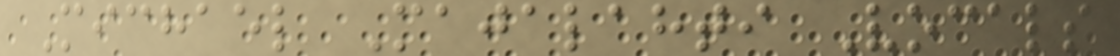Michael Majalahti Vocals
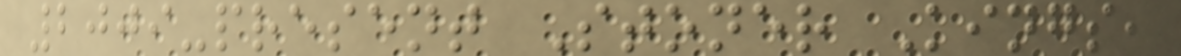2009-present Stoner Kings,
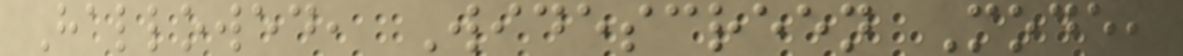Hallowed, Widescreen Mode,
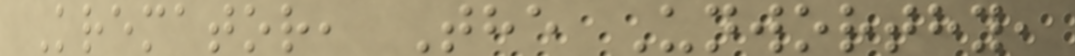Kremator, The Unworthy,
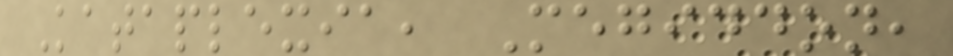Kataplexia, Megiddon,
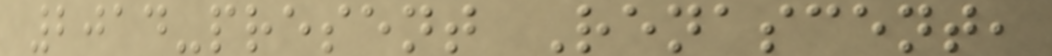2014-present Renascent,
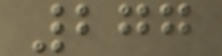277
